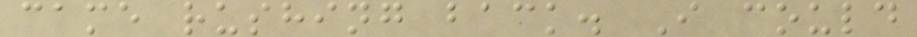came rushing back. I could
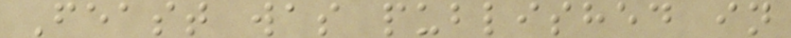Feast was published in
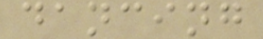dancing
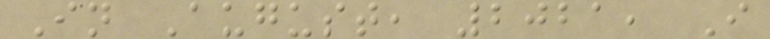In August, 2021, I
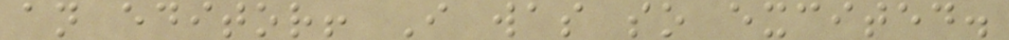an editor! I was so excited.
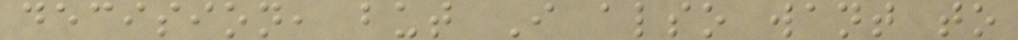decision, but I also want to
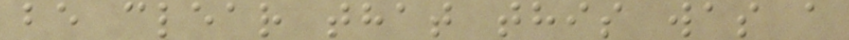be clear that this was a
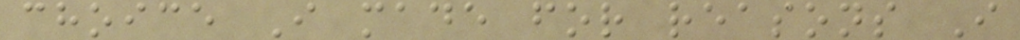choice I made for reasons I
